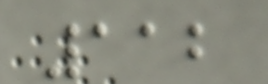112
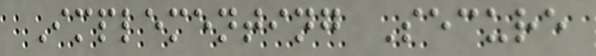Implementing Secure
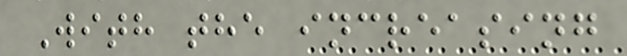With the increasing
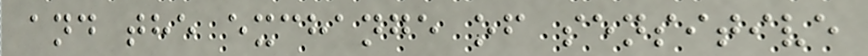and the exchange of sensitive
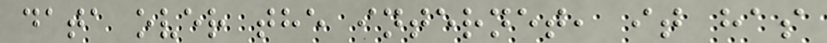data over the internet, it has
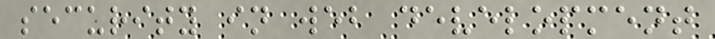security in web development
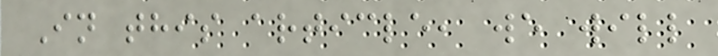In this article, we will
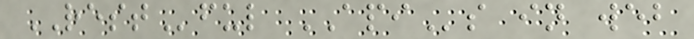RESTful APIs in web
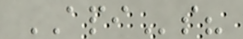APIs?
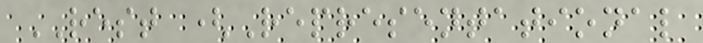REST (Representational
